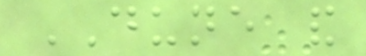DUNE and
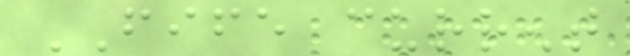FIFE current
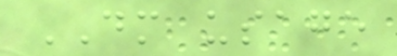DM usage
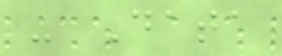- Data
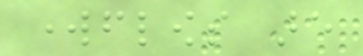workflows are
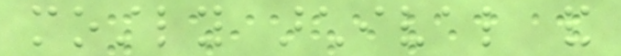mostly archival and
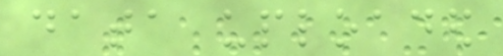data uploaded
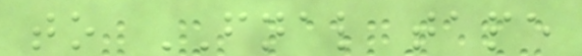to FNAL tape
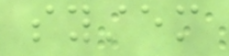system
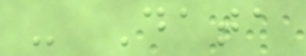- Data
